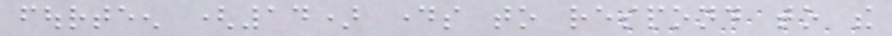fourteen (14) days to respond to the
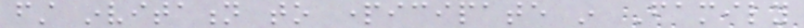first invitation to participate in Family
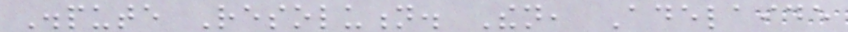Dispute Resolution. Then, Adelaide
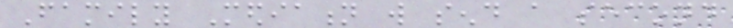Family Mediation will send a second
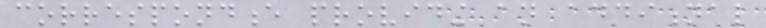correspondence providing an additional
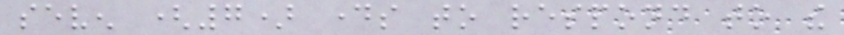seven (7) days to respond to the
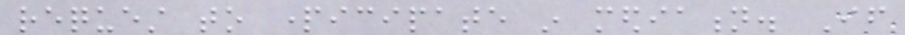request to participate in mediation. If
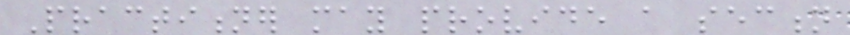Practitioner may provide a section
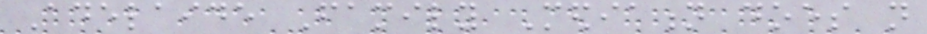Adelaide Family Mediation does not
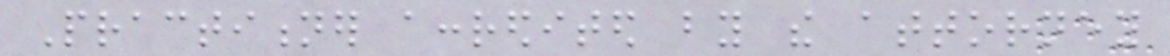Practitioner accredited by the attorney
